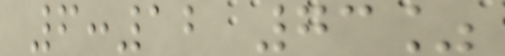6:12 73%
